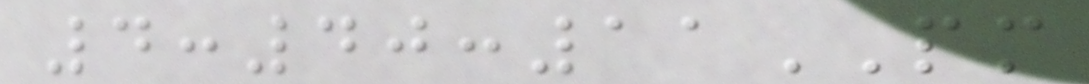4:40:11PM
